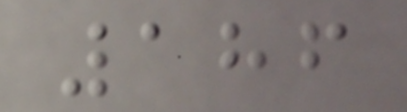186
